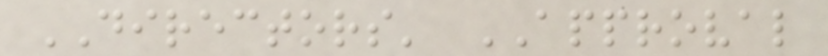DIRECTORS' APPROVAL
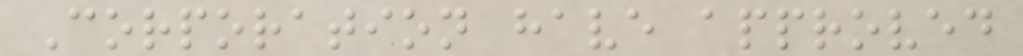Corporation have approved
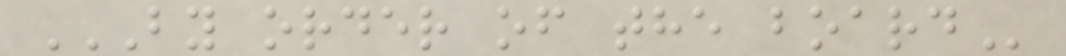BY ORDER OF THE BOARD
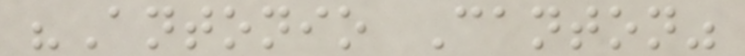"Antonio Canton"
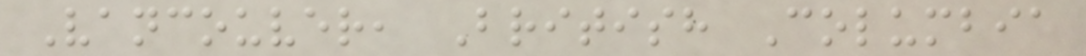Vancouver, British Columbia
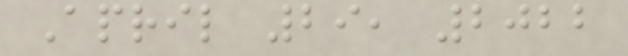April 29, 2022
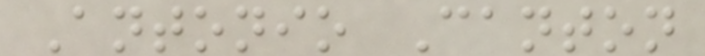Antonio Canton
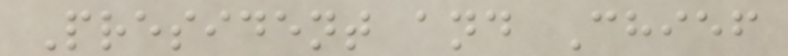President and Chief
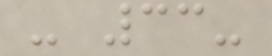- 33-
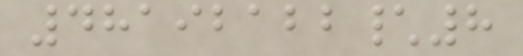48192122\8
